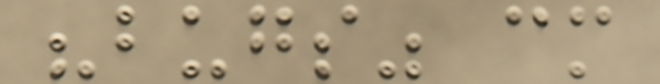"bugs" cm
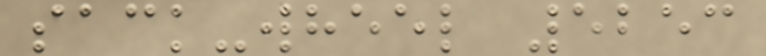sack-wheel 5253
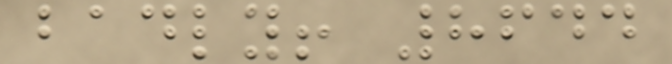badly! 8644
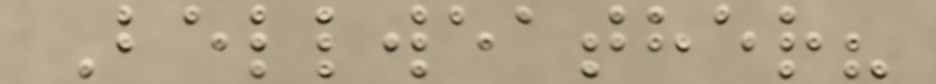Bellweather?
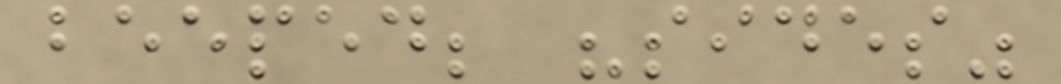beeped; "sides"
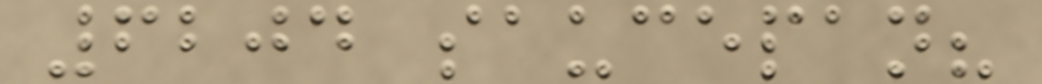6204 saucepan?
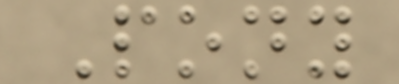Pony
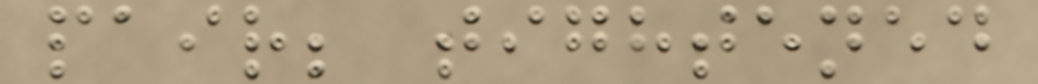pair; tightened
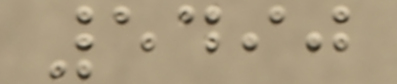5490
